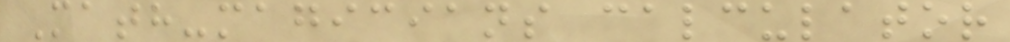Math-magicians calculator
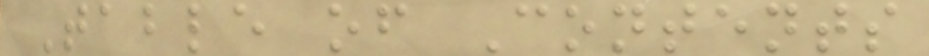Table of Contents
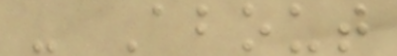- About
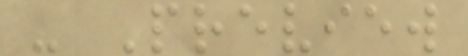- Preview
